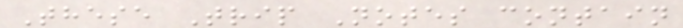These Trip Notes contain
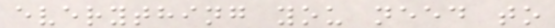everything you need to
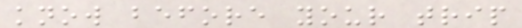know before your trip
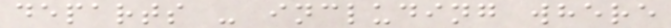departs - including where
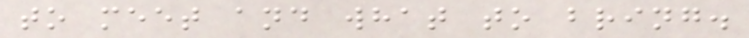to meet and what to bring.
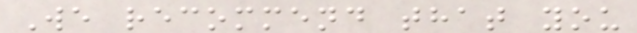We recommend that you
